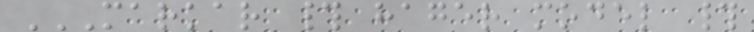MARKAR # HAGER MODEL #
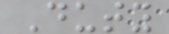Duty
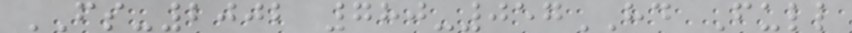FS-2002 780-057HD Full
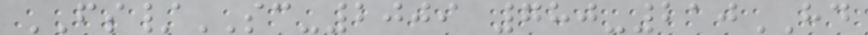FS/SC-2009 780-210HD
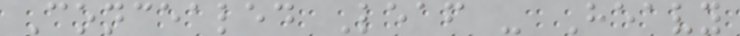Concealed Leaf - Heavy
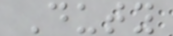Duty
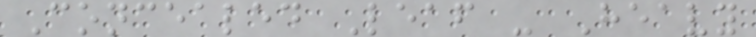Concealed Leaf - Heavy
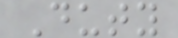Duty
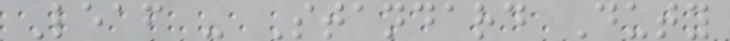Leaf - Standard Duty
